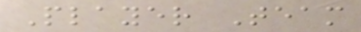Player Team
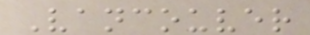Vancouver
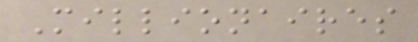Millionaires
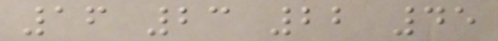16 23 22 45
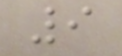9
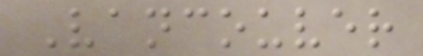Vancouver
